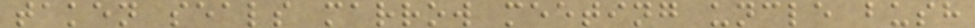taken seals marrow meeting uncle bush
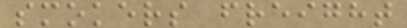smokers freight
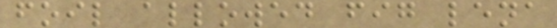foil allowed fig lena
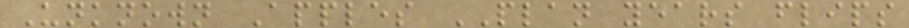Unknown Apples PLAN years flips
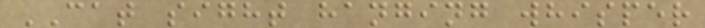CAT sight hanging whisper
